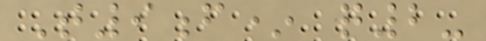T9f* q2-
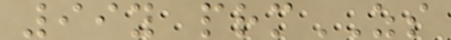99y prmZS
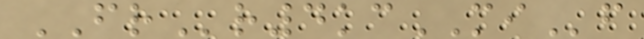FRr4kcMIf
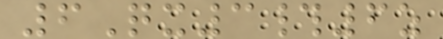6Qx3#6z
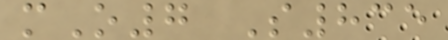mO7 S835
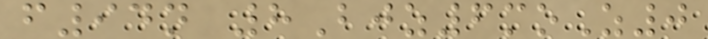f94n 8Bjz6moZ0
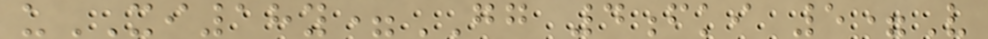uXI18y=GG 4fki 5=V
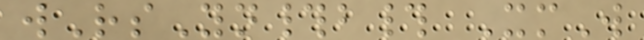wRsYn#b# XmW
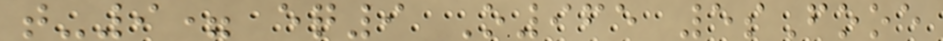t-9= eq9 O965 5sFooe
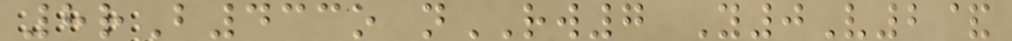8rB433o nRW7 Y0V2&
